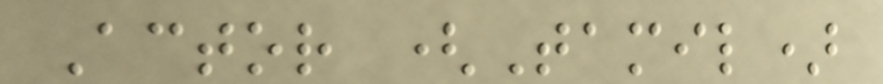Actor (Tamil)
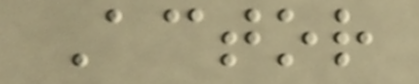Actor
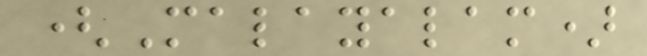(Malayalam)
